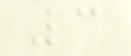3
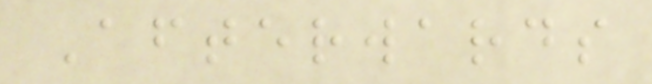Afterwards
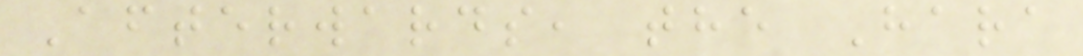Afterwards, the Hara
